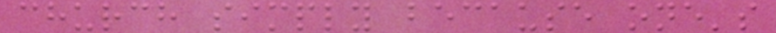church simply because one's
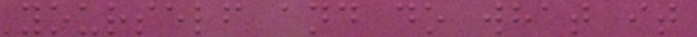yourself and do what it
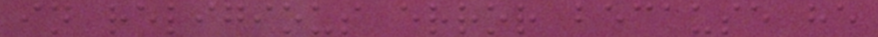in religious error because he
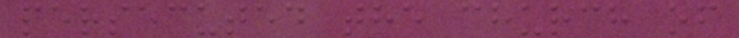persecuted the church of
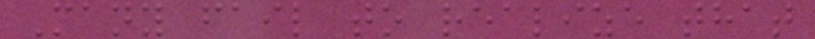Many fail to realize that
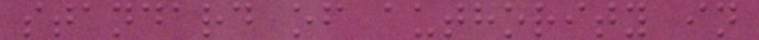standard of authority in
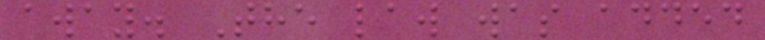away. The law was added
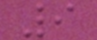9
